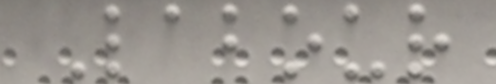Labour
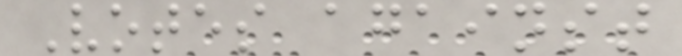Votes against
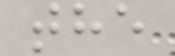the
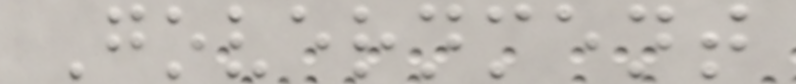Government
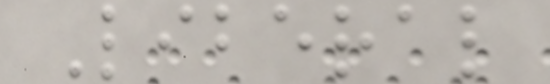Liberal
